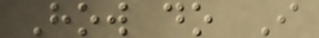How do I
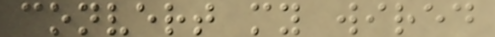convert my wired
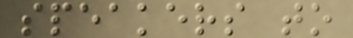speakers to
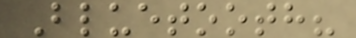Bluetooth?
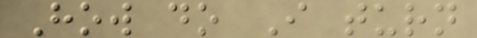How do I turn
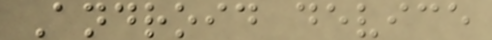Android device
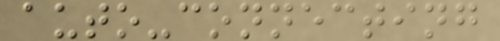auto-connecting
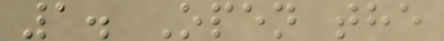1. Open the
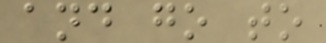and go to
